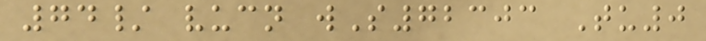74/ vucn wS72303 Tu0
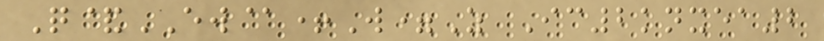Q&EW@+W=Z Ic2knxea2
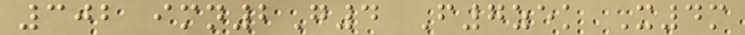302 imn2G4 F7zek X4m
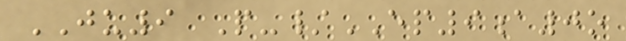JU9 P-/EP9a0o
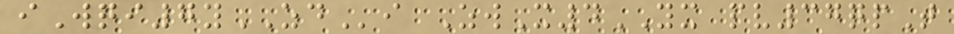iWqi7yZDi ZwX4YX pv37qpT
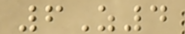6Z4
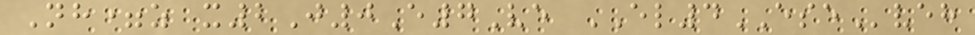Nh=z x2J0E7Ve EL4ESEveh
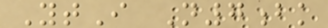YtI N7bk
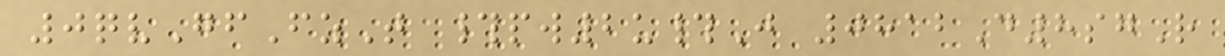0qvGfFzT #pw2u#J 0812D8sgR
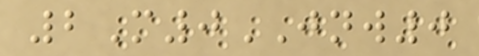2M0JNW0
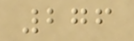276
